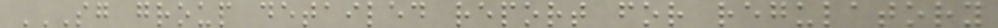SG GROUP DETAILED REPORT FOR REGULATORY
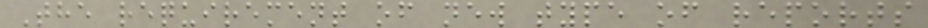The requirement of new type of reports
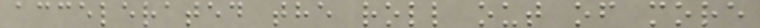accelerated the roll out of more
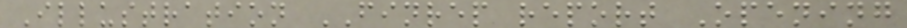Illustration FINREP report Opening
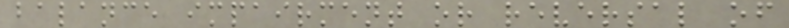balance impairment or reversal of
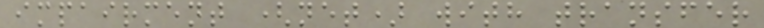impairment (net) with transfer
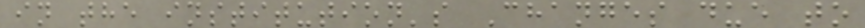in the institution's Changes due to
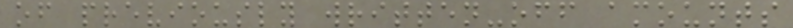of previously written-off amounts
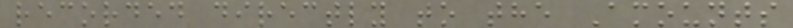recorded directly to the Amounts
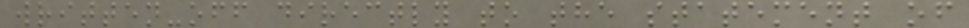written-off directly to the statement of
